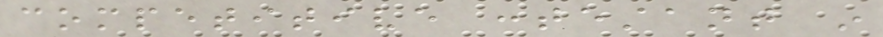competitive contestant in
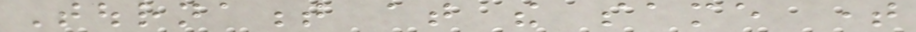Tournament at the same time
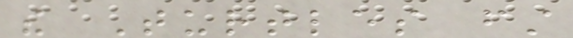the Turtles first
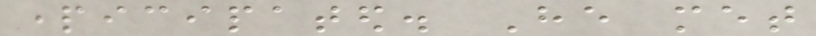participated. He met
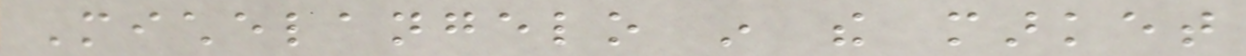Michelangelo in the market
